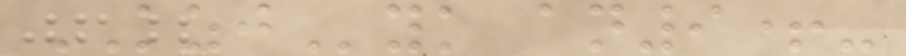KZJyk an9+-
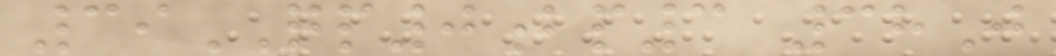39QP0bp3 38J
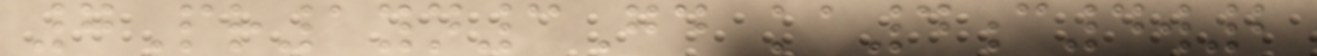7Pr1yn3Gd ka4c4w2
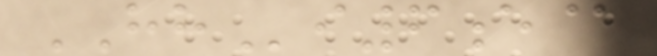HHi6e@
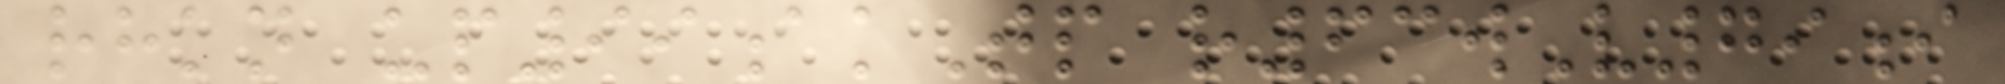rhkn up99akTp r63wV79i
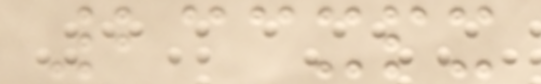233xpx
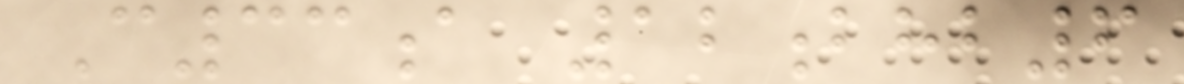C33a 12bhb6
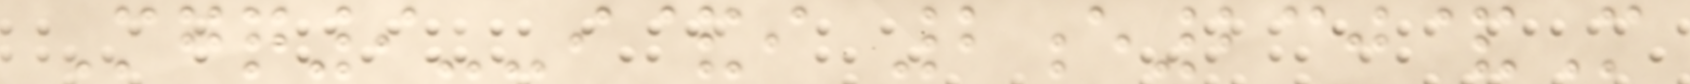Mgq9--i&i 2e230&M
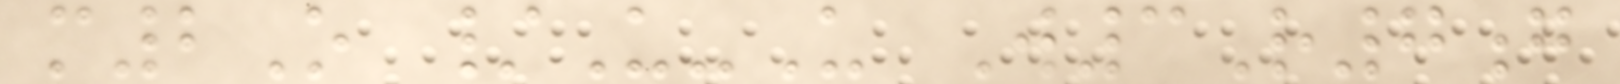m2O /U-U W3R7g
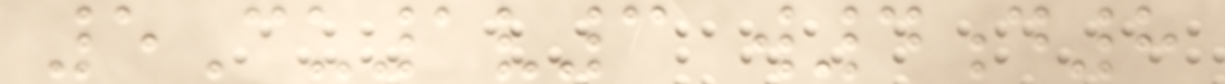5Cu1v3 w4d8
